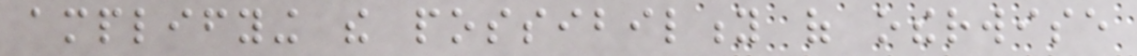amplifying the possibility of otherwise
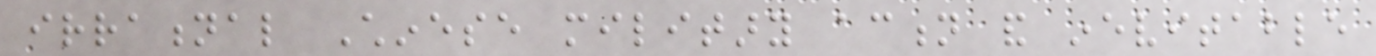irrational Chinese military action and inevitable
